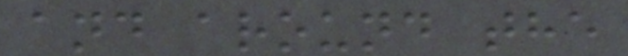and around the
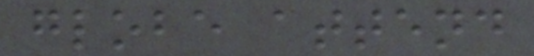globe attend
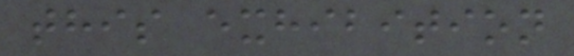this exhibition
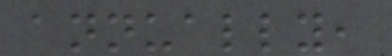annually,
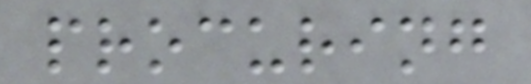procuring
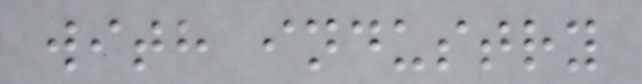with industry
